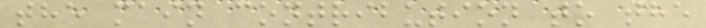the main contribution to the
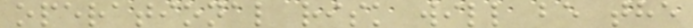operational risk will be the
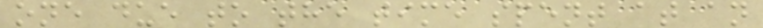one due to the time spent at an
